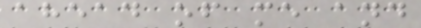ahead of me and
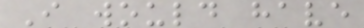I would have
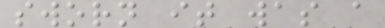sworn it was a
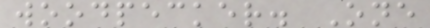woodpecker. One
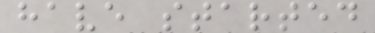have started
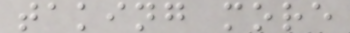taking more
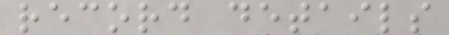record details
